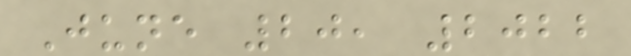June 20, 2022
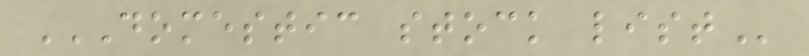DOMESTIC STOCK LIST
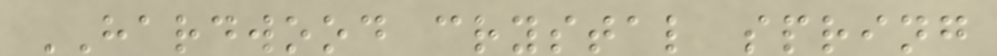HARDWOOD crystal spring
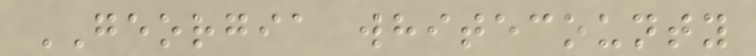GEORGIA whitecounty
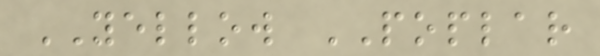YELLOW POPLAR
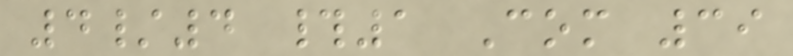4/4 #1 Com 39
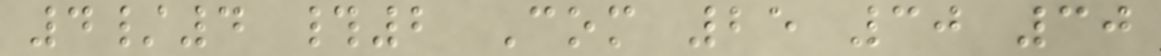4/4 #2 Com 25 30 30
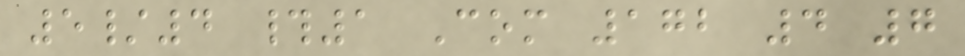5/4 #1 Com 172 4 7
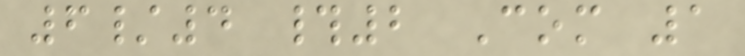6/4 #2 Com 1
